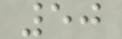50
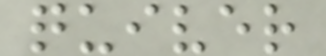quiver
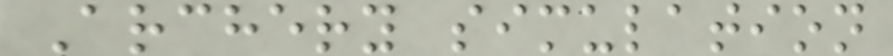Archery simulation
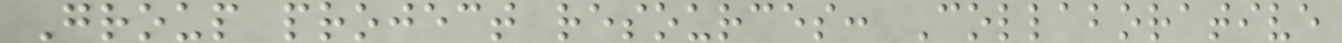Group project resources: Collaborative
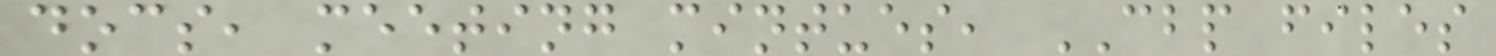docs, meeting mintues, CBP files
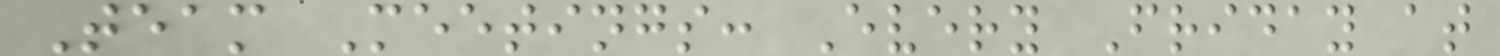Team Meetings: Every Friday at
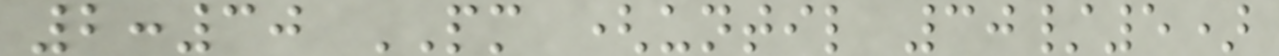2:30 PM (until 30/5)
